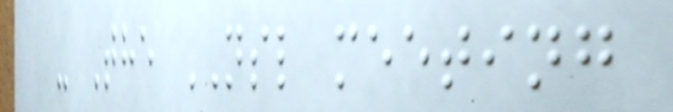- The NSL meeting
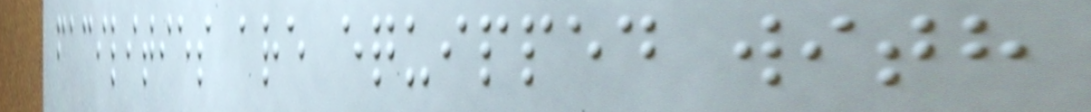facilities are equipped with
